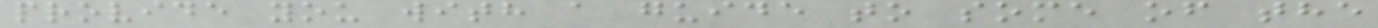provide you with a guide to some of the
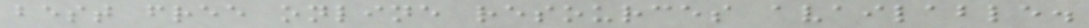best free online resources available.
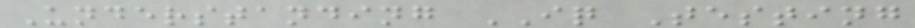Understanding IQ Testing
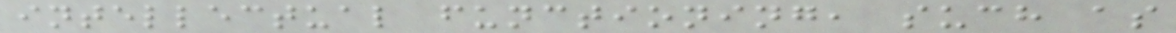intellectual functioning, such as
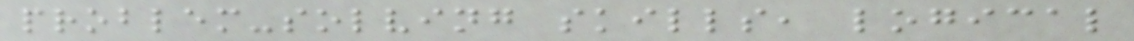problem-solving skills, logical
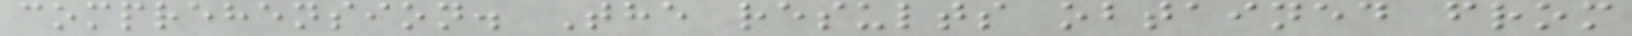comprehension. The results obtained from
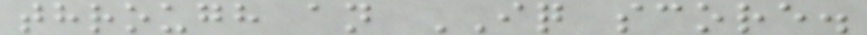through an IQ score.
